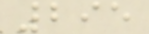295
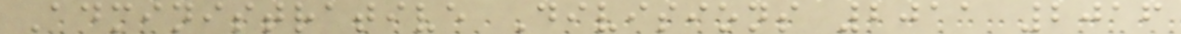Administrative Divisions 2011 2016
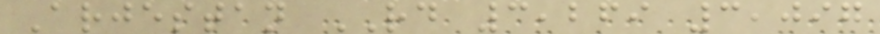Arjestan RD 3,269 3,097
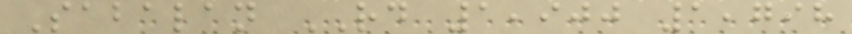Sabalan RD 1,900 1,798
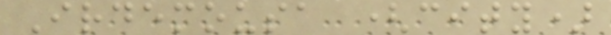Irdemousa (city)
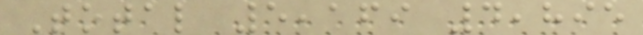Total 5,169 4,895
